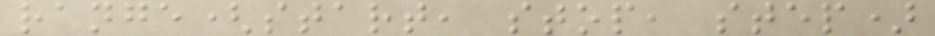range(start, stop, step)
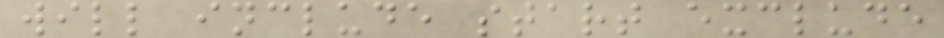will include start exclude
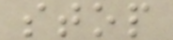stop
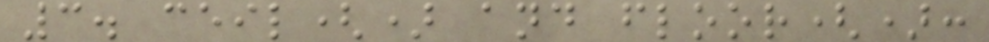3. ceil() and floor():
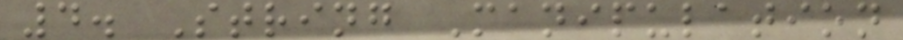4. String Manipulation
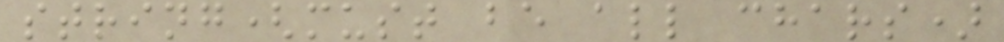string(must be all chars)
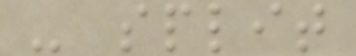- split
